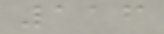116
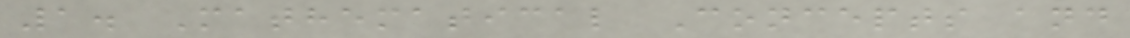1. Mathematical Concepts and
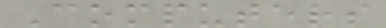Computers
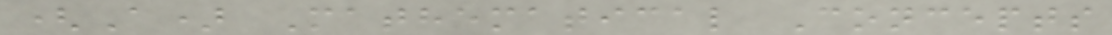(A) Mathematical Concepts
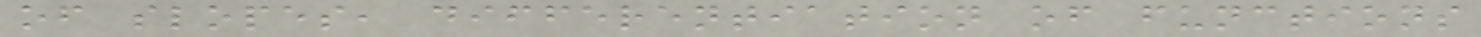of slopes, differentiation of functions
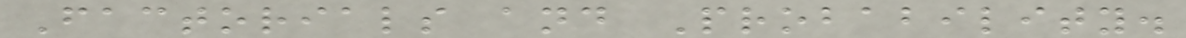Factorials and Probability.
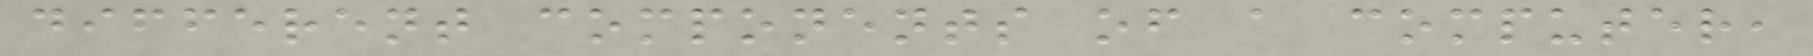different components of a computer,
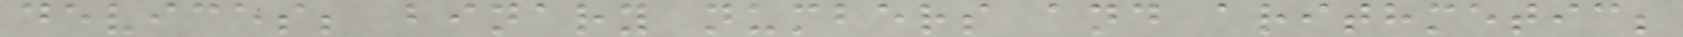devices; binary numbers and arithmetic;
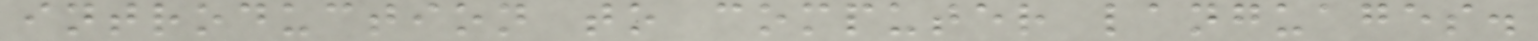introduction to computer languages.
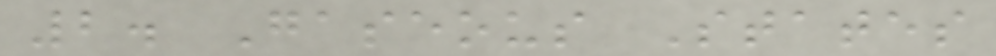2. Gaseous States
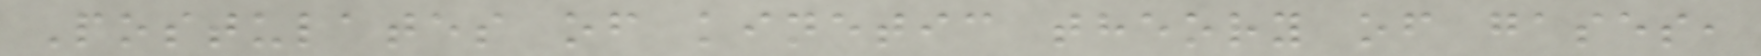Postulates of kinetic theory of gases,
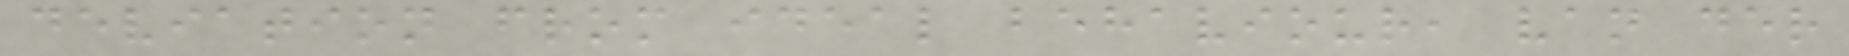deviation from ideal behaviour, van der
